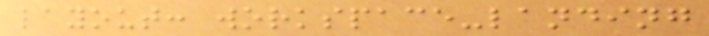layout: workspace-landing
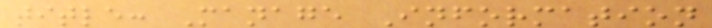title: Manage Information
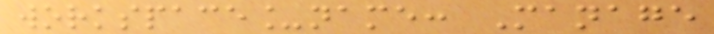workspace_name: Manage
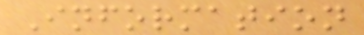Information
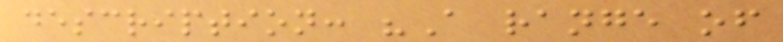description: "A range of
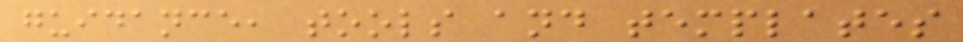guidance, tools and templates
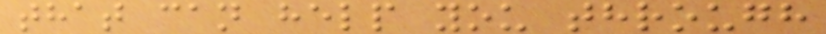that can help you through
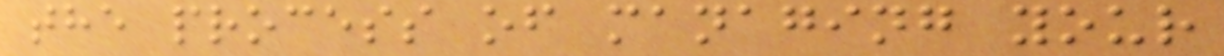the process of managing your
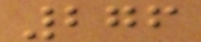276
